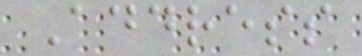Address
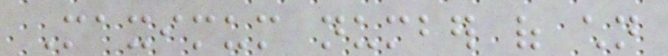Maximum number of children
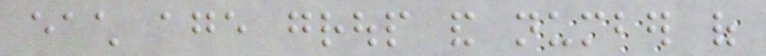each age group and number of
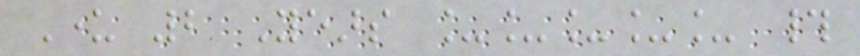Under 2 Years _____ #
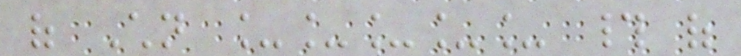of Children _____ # of
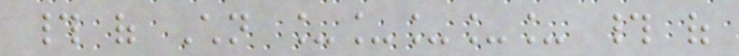# of Children _____ # of
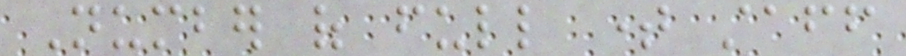Number of full time staff
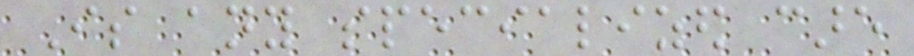Is any specialized care
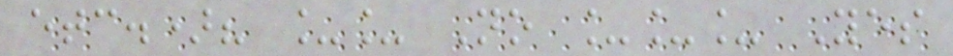etc.)? __ No ___ Yes
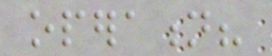operation?
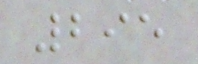295
